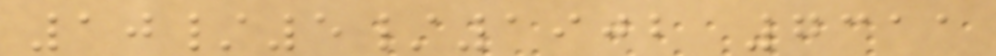10/5/1902 7311
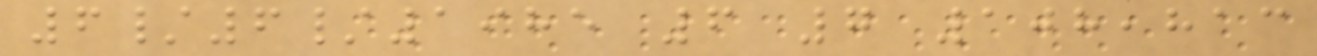6/6/1985 6 7 108,813
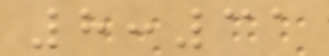8:31
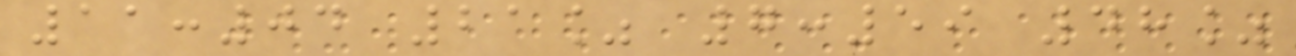11:04 21% 7:59 48%
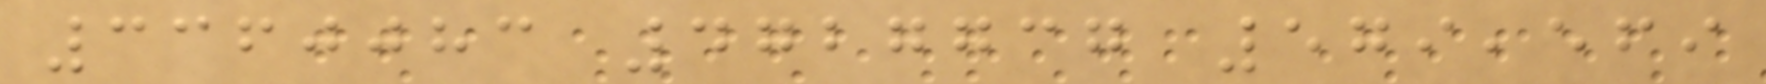3360083 4727737 579,569
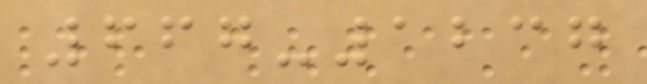667-1237
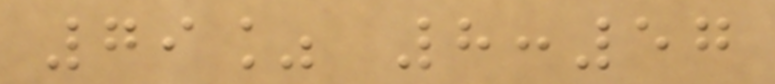79% 8:57
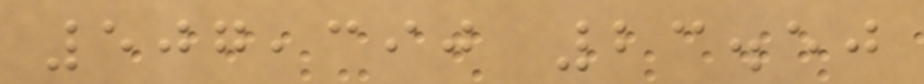507,390 23.50
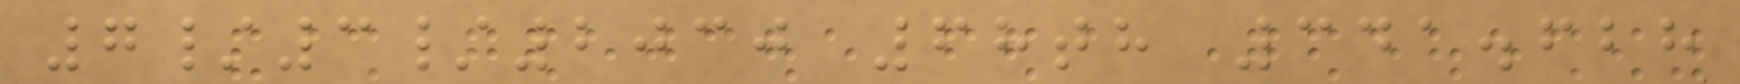7/3/2030 68th 341.628
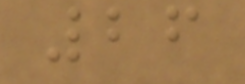26
